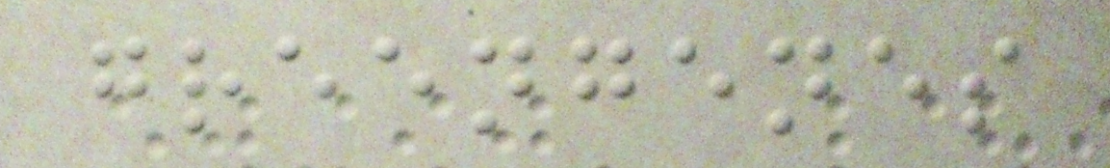greengenes
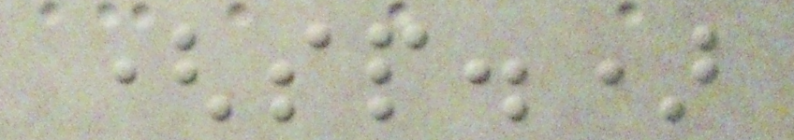(sp.)
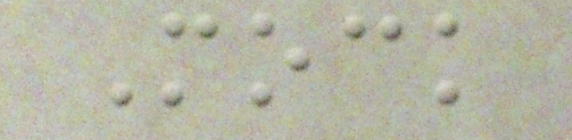Mock
